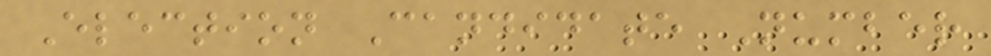Election Candidate Number
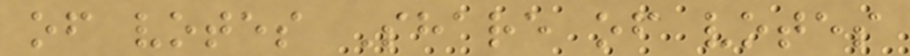of votes Share of votes
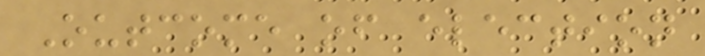Outcome of election
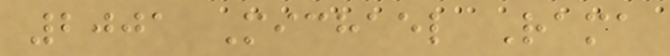2001 Michael Rama
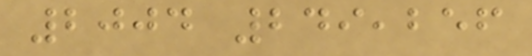2004 249,256
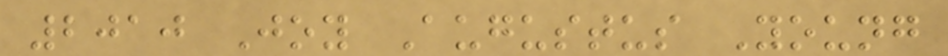2010 Joy Augustus Young
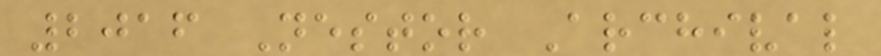2016 Nestor Archival
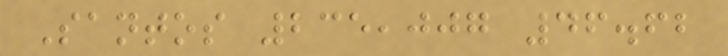Santos 235,007 46.62
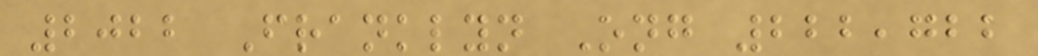2022 Franklyn Ong 222,722
